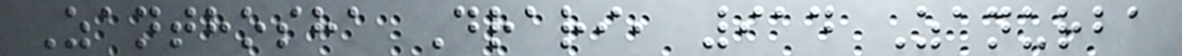Zanthosha Drari, 914 Zanurba
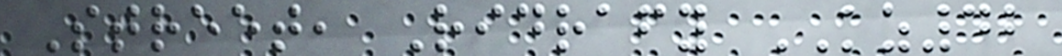Street, Ridrafy KZ42
